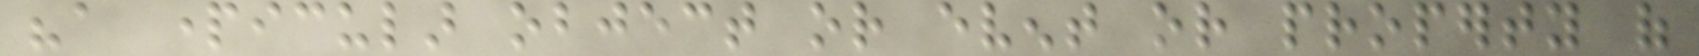"a particular object or event or property of
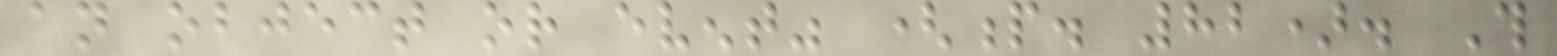an object or event" (p. 82). This
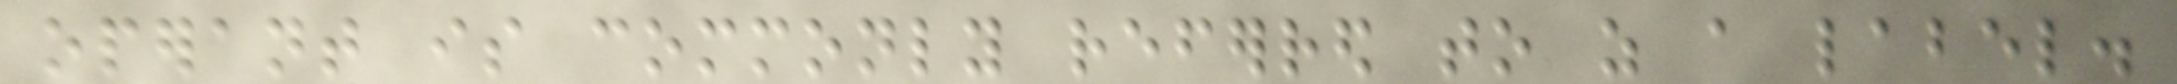operant is commonly referred to as a label.
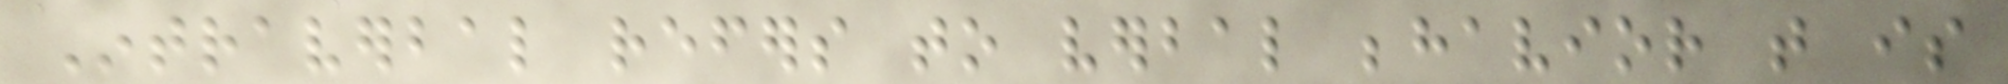Intraverbal refers to verbal behavior that is
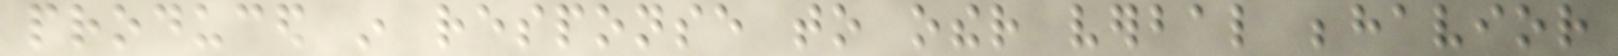produced in response to other verbal behavior
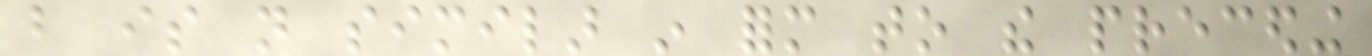but is not similar in form to the preceding
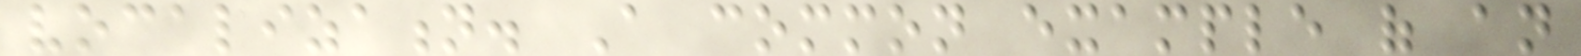vocalization. A common example of an
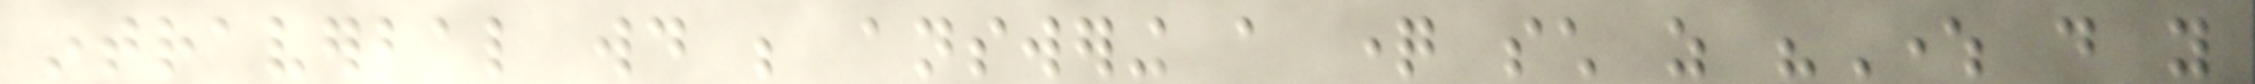intraverbal would be answering a question such as "Where do you
